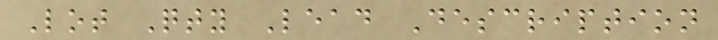Lot Qty Lead Description
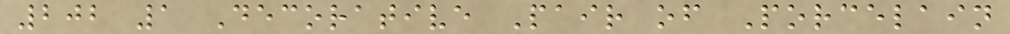202 1 Decorative Pair of Porcelain
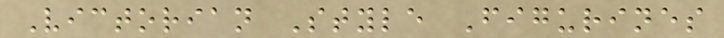Victorian Style Figurines
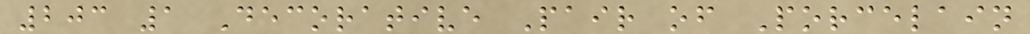203 1 Decorative Pair of Porcelain
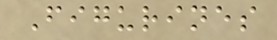Figurines
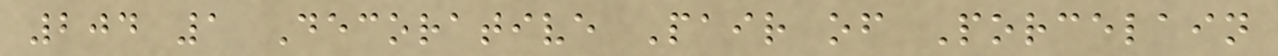204 1 Decorative Pair of Porcelain
